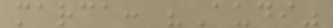marca: "Audi"
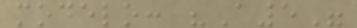modelo: "A5"
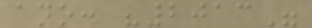ano: "2013"
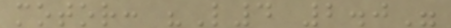motor: "L4 2.0"
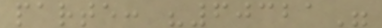parte: "60321"
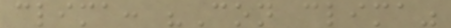clima: "Con clima"
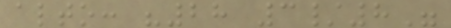alto: "28 3/8"
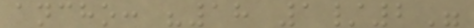ancho: "18 1/2"
